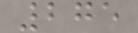275
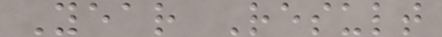Year Result
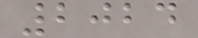2024
